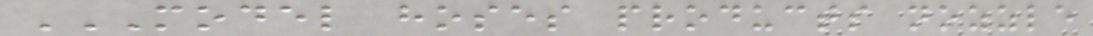MODEL HOSES PRODUCTS NOZZLE
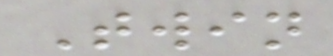Twin
